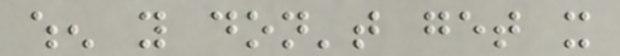when you don't get it
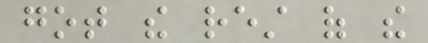got the rest of the
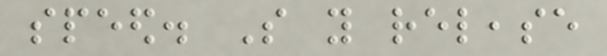speed. So you release
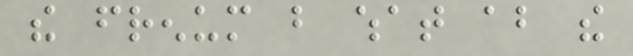the frenum but what about the
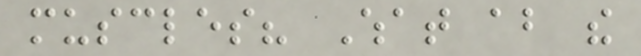muscles? What about the
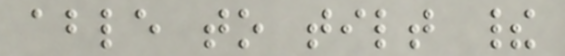able to tilt their
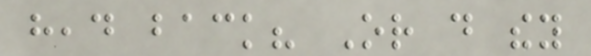head back? Or do they
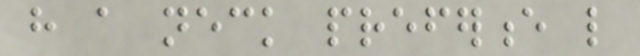have a neck preference like
